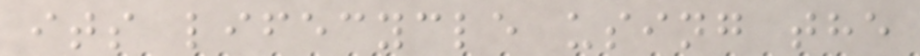its lifecycle using the
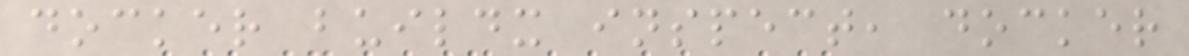docker buildx inspect, docker
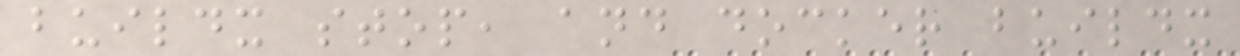buildx stop, and docker buildx
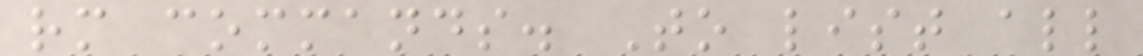rm commands. To list all
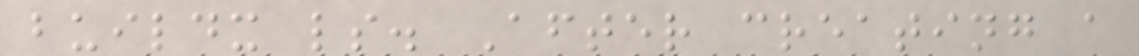buildx ls. After creating a
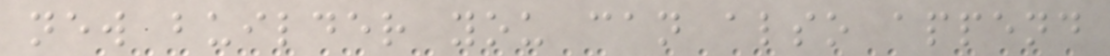new builder you can also append
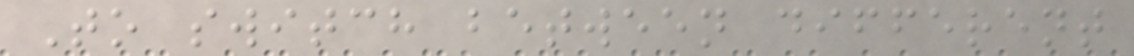To switch between different
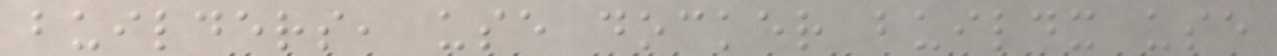builders, use docker buildx use
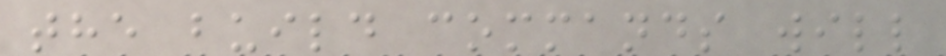the build commands will
